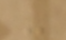-
